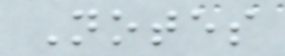Notes
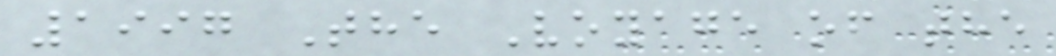1997 The Voyage of the
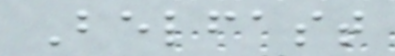Belfast
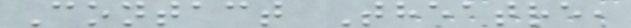Contact Theatre,
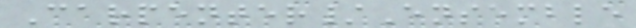Carpenter/Ensemble
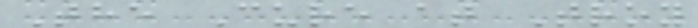The Cure at Troy
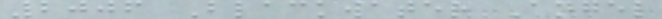2006 Blackwater Angel
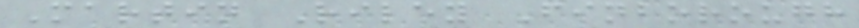Martin Riley Finborough
